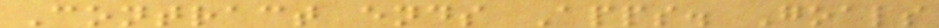Contract ends Apps. Goals
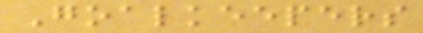Goalkeepers
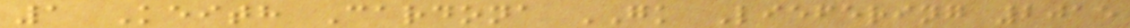1 Keith Cardona GK Liefering 2015
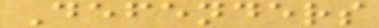Defenders
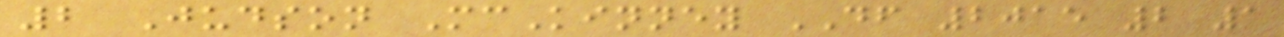2 Judson McKinney DF 2015 2 1
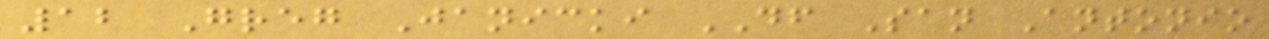12 Greg Janicki DF San Antonio
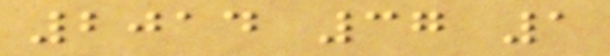2014 37 1
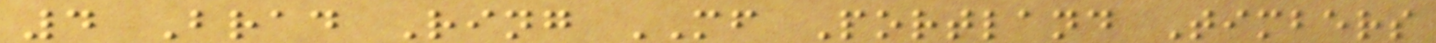4 Brad Ring MF Portland Timbers
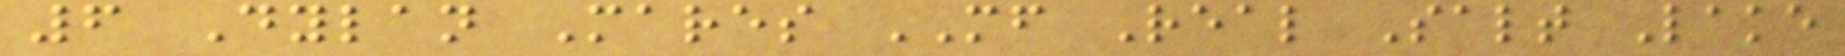6 Dylan Mares MF Real Salt Lake
